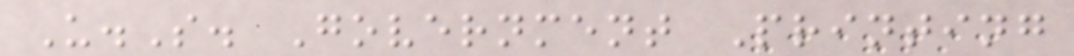U.S. Government Printing
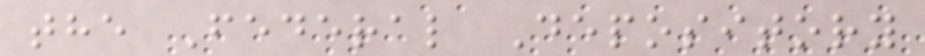the Federal Depository
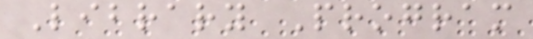Library Program
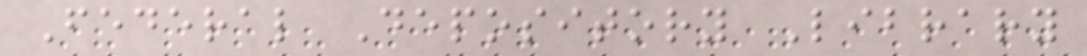Federal Depository Library
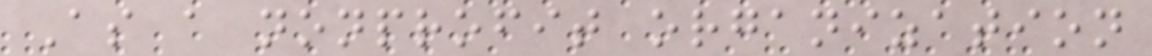As a nonprofit organization
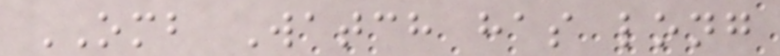OMB Watch has long
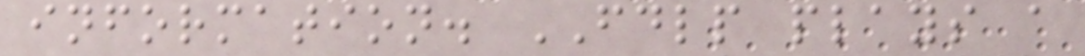information. FDLP plays a
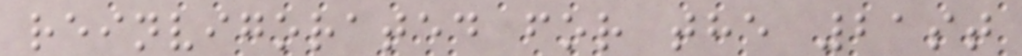reinvigorated for the 21st
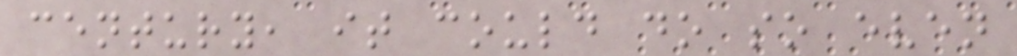century, it could do so even
